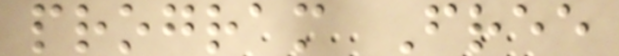program Free
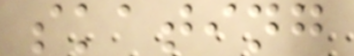skating
